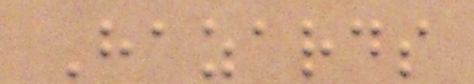Hazards
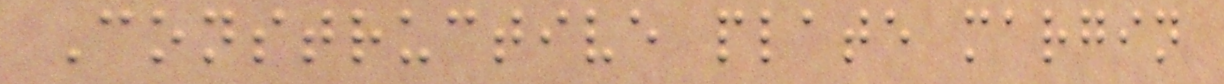Constructive plate margin
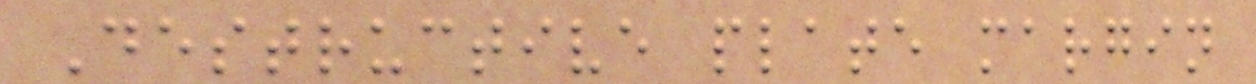Destructive plate margin
